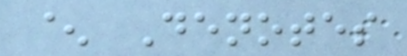^ Denotes
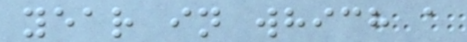year in which a
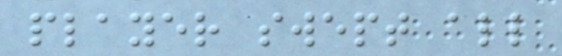player swept all
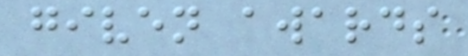given awards
